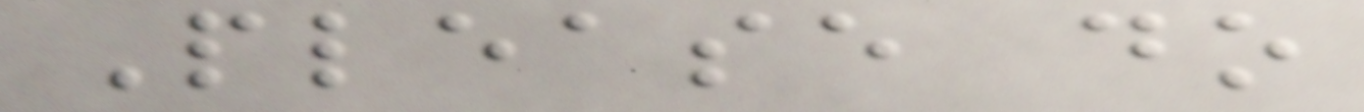Please do
